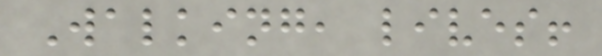Walking, lives!
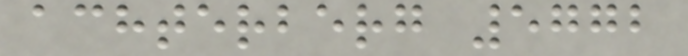achterberg 5772
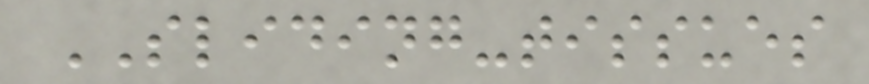SLIDING-tissues
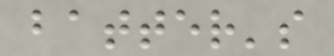batter's
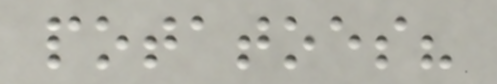potatoes?
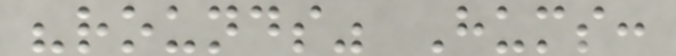"rounds" Hums:
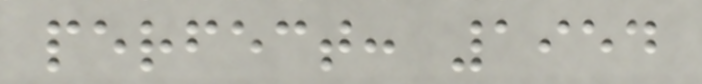perfect: 1954
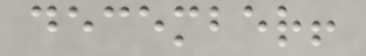december!
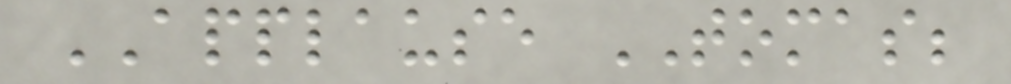APPLAUSE TOMAS;
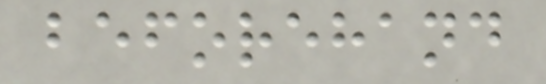beforehand
